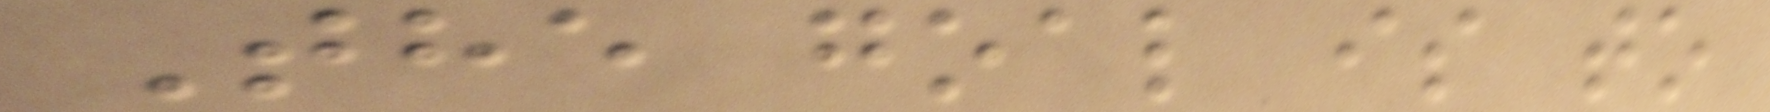The goal is to
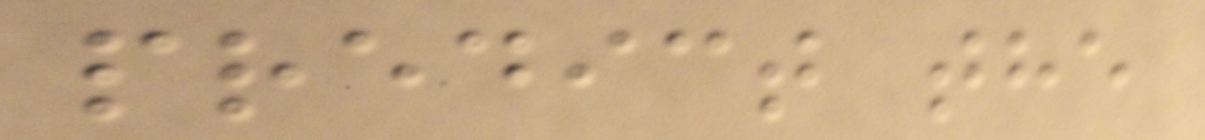predict the
